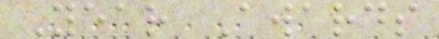Year Awards
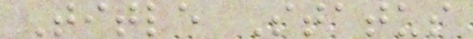Title Status
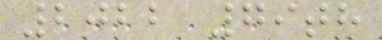2022 79th
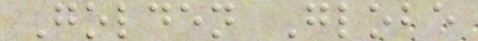Golden Globe
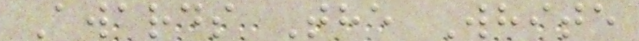Awards The White
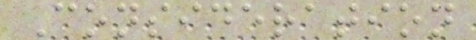Consideration
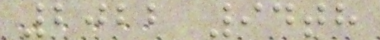2022 94th
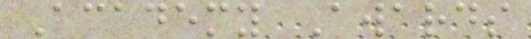Academy Awards
